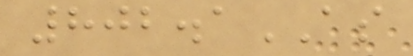802.1AS
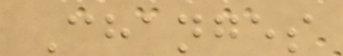Changes
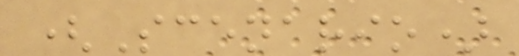(Scenario)
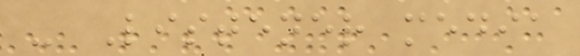- Listener media
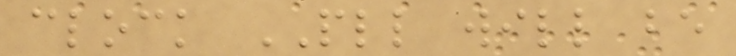clock PLL will be
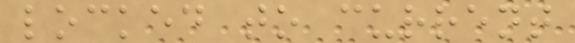locked to current
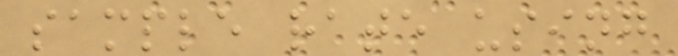sample rate using
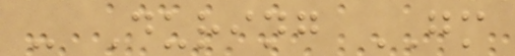- During GM
